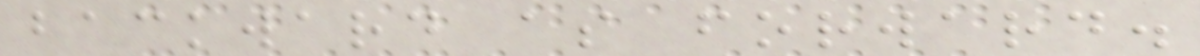backward as forward.
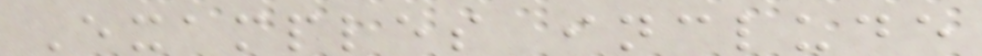Examples include
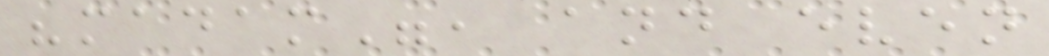"madam", and even
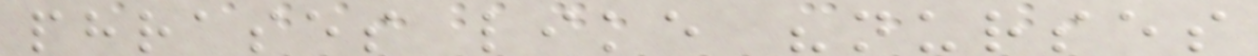phrases like "nurses
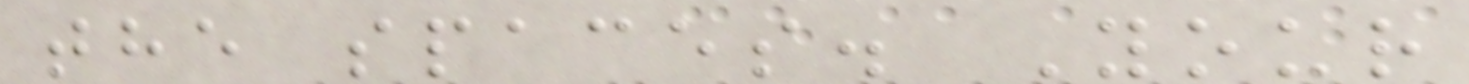the spaces. Your
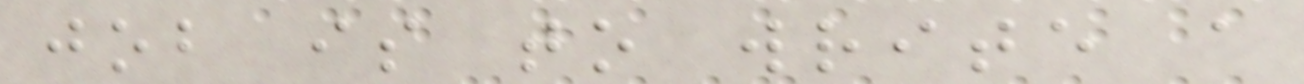job is to write a
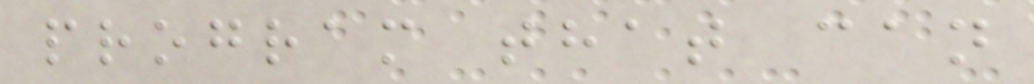program that can
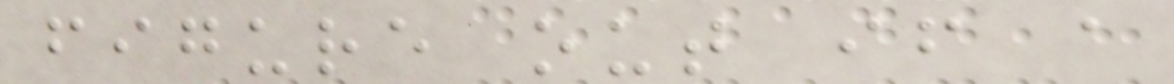figure out if a
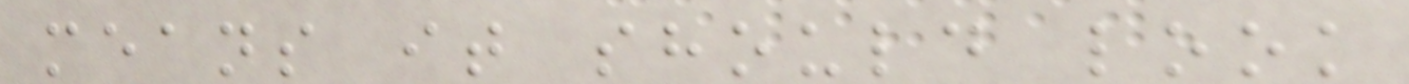means it should look
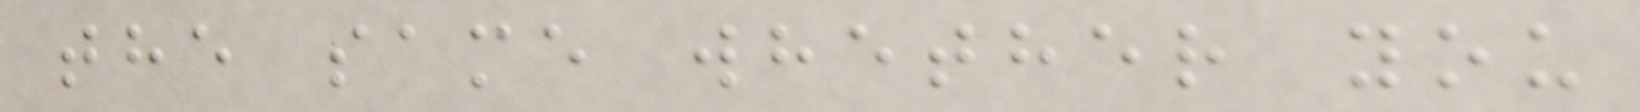the same whether you
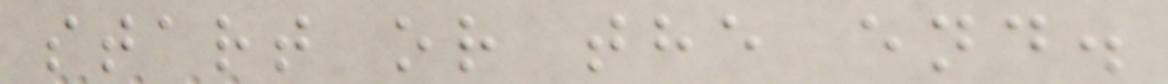start or the end.
